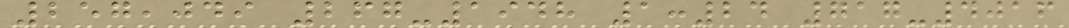257,049 267-1948 1:24 717-4016
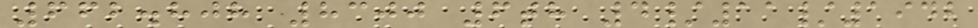662.808 8300 6th 4/11/1942
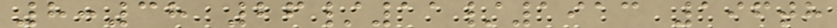8:38 26/11/1913 196th
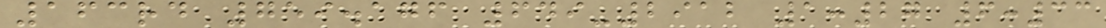163rd 759.176 649-2912 1:27 6:33
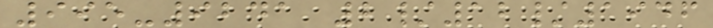995-9241 2/12/1946
